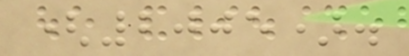(2005).
